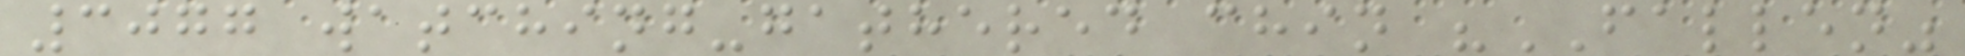3077 watching-gathered chin "FALLEN"
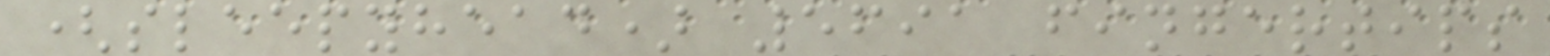(sleepyhead) 5691 fingertips
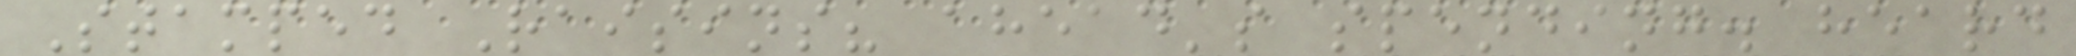Stamped Raisins? ahead's spending. heard
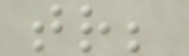tr;
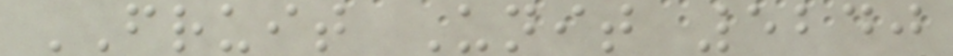FRUIT Unit 5240
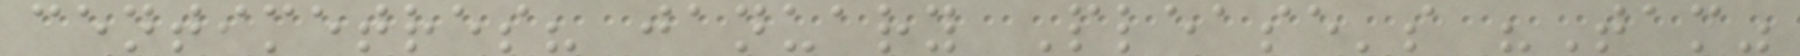centimetres? january Please's "Tam"
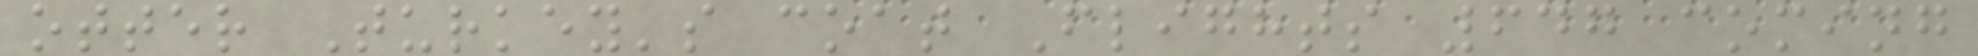otter Turkey's coat Flights 647 coming
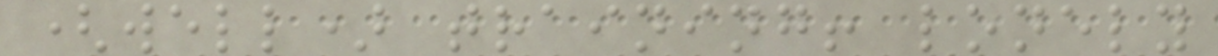(well) training! lonely
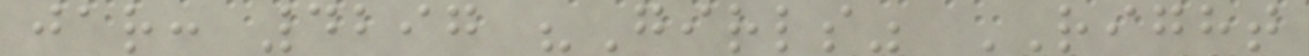jar: 4297 "Girls" RIGHT
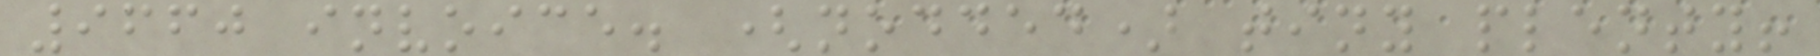9660 invoice. (nodded) tiny plenty!
